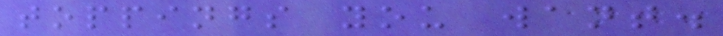toppings you want.
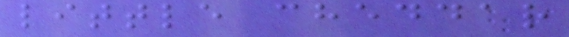little cheddar
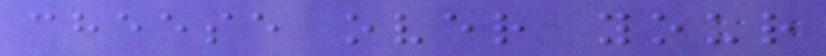cheese over your
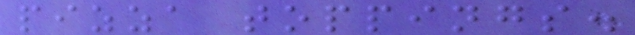pizza toppings.
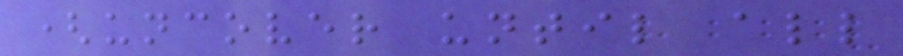(uncover until all
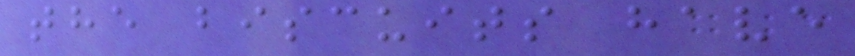the biscuits have
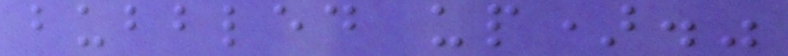bubbled up)."
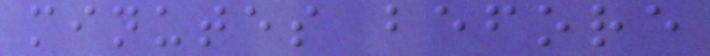minutes before
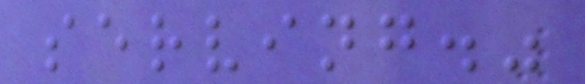serving."
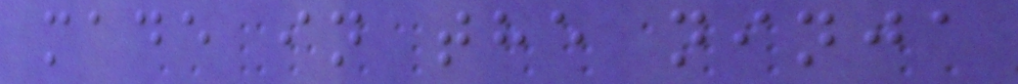made in the ninja
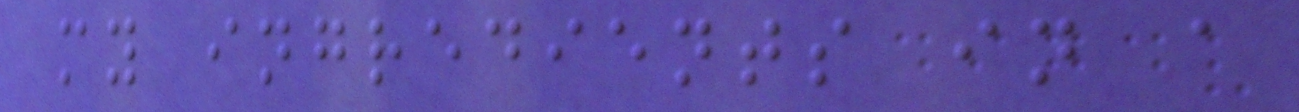my ingredients in a
